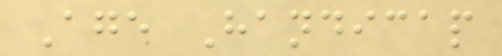Age Handicap
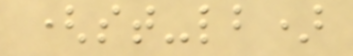(st-lb)
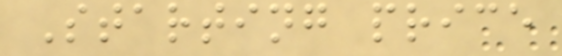Starting price
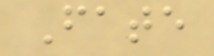Fate
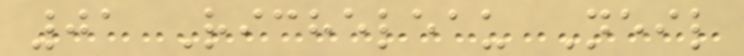01 Richeleau Neil
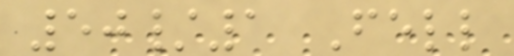50/1 Fell
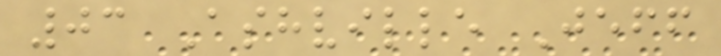03 Ashville Jeff
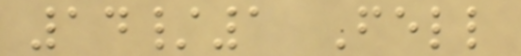14/1 Fell
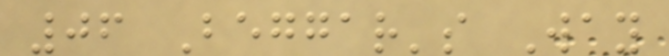06 Beggar's Way
